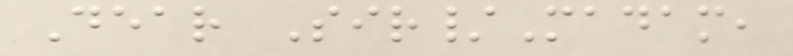Dear Sir/Madam,
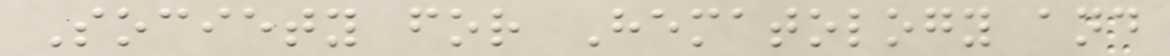Society for Hematology and
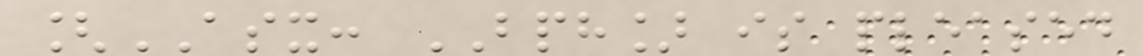[ASX: BPH] is pleased
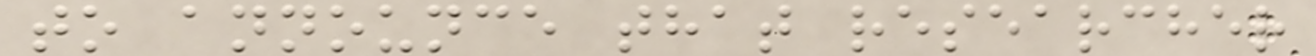to announce that researcher
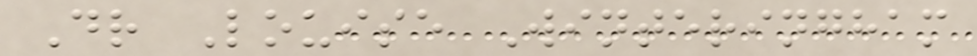Dr Louise Winteringham
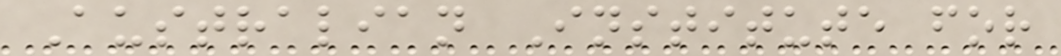Australian Institute for
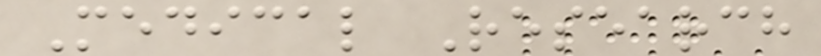Medical Research
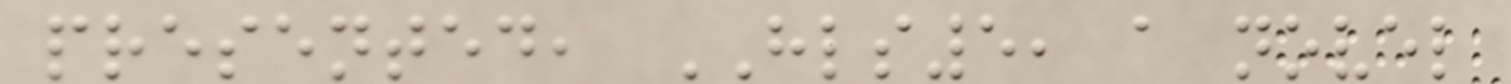presented, HLS5, a novel
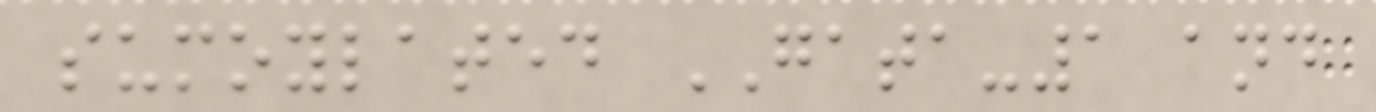sumoylated GATA-1 and
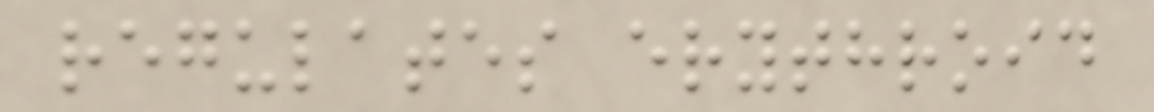regulates erythroid
